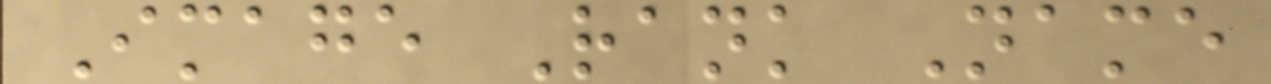Image Rank Name
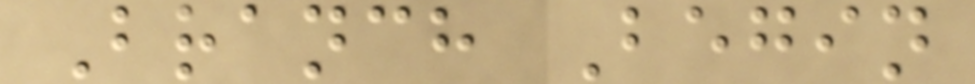Branch Begin
